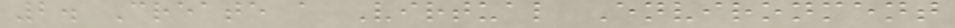2. Create a Virtual Environment
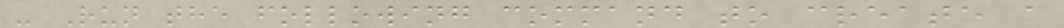- Run the following command to create a
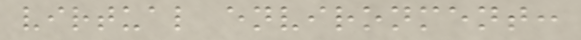virtual environment:
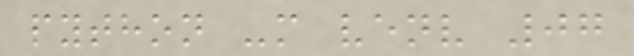python -m venv 07
